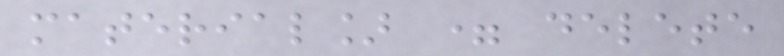material] = delete
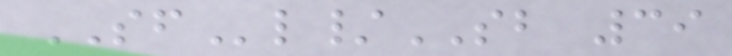SFl/SB 39
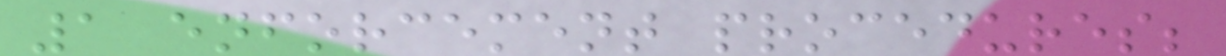1 enforcement procedures;
